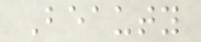Beauty
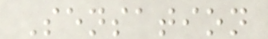Sensation
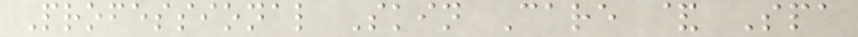Professional Skin Care & Spa
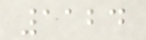1124
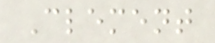Clement
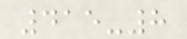415-8
